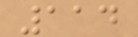114
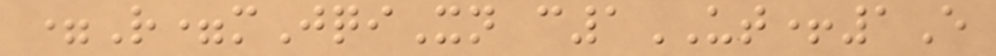=R=mJqiXn c1UT+1E
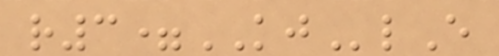r3=KJlE
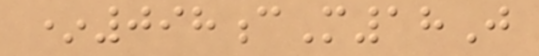*098cM18J
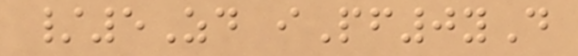/5Zd iPf0yD
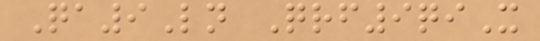Qa9Ln Qrf9qiX
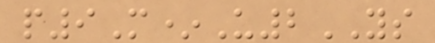p9M*U2YS
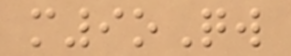m9oQw
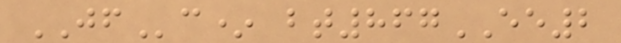JFc* bt867EE2
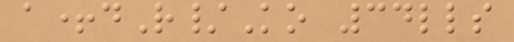a+dR/Ko 34lls
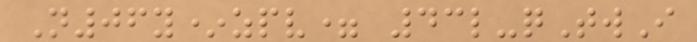N06y*zpv= 43l-qTwI
